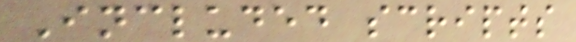Included scripts
